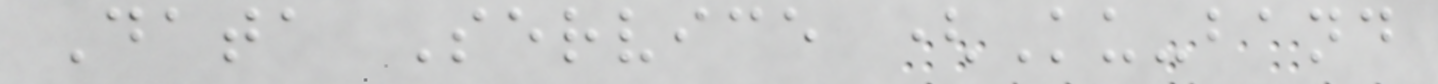Data Service (Ku-band
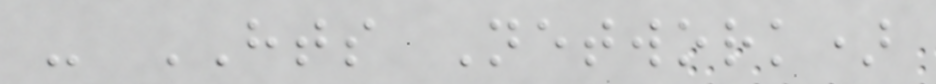- HTS Network)
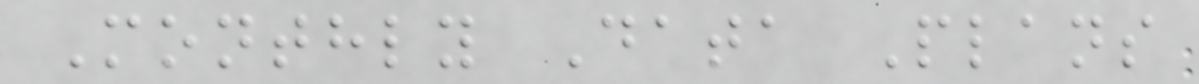Monthly Data Plans
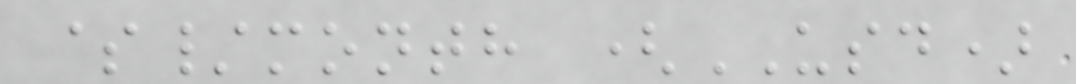$/month (USD)
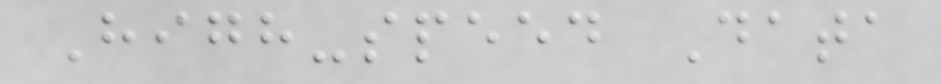High-speed Data
